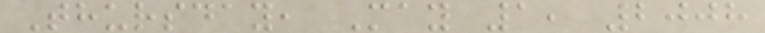Thursday, May 1, 2008
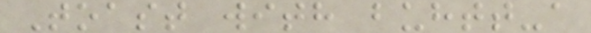Toast with buhtt-a
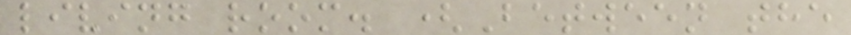living room. (Between the
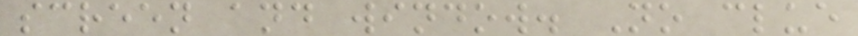screen and window. No clue
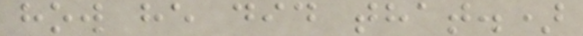how he did that.)
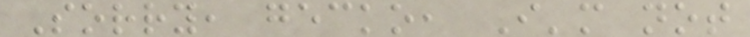Sorry, gecko, I'm not
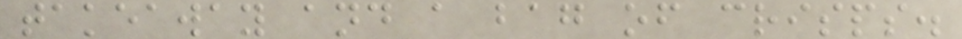takeaway and a bag of crisps.
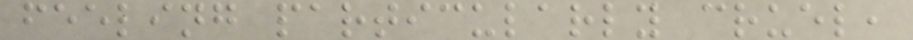feeling particularly cruel,
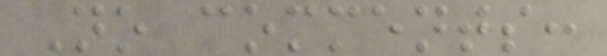No comments:
